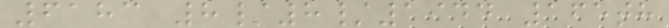6183 8/8/1944 165th
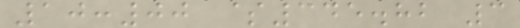10:00 $345.82 3
